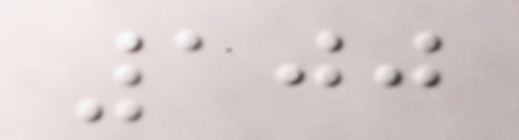100
